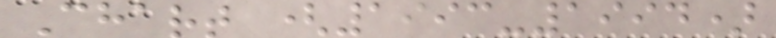Chart (1993-1994)
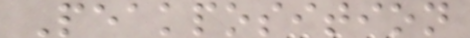Peakposition
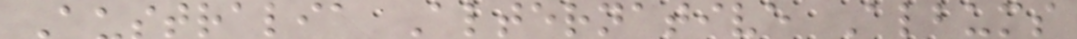Australia Alternative Albums
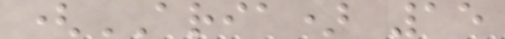(ARIA) 15
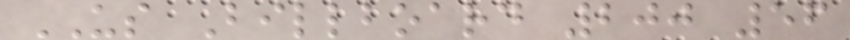US Billboard 200 56
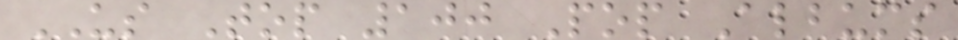US Top 100 Pop Albums
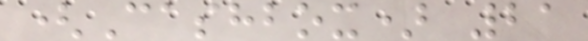(Cashbox) 21
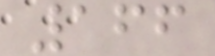166
